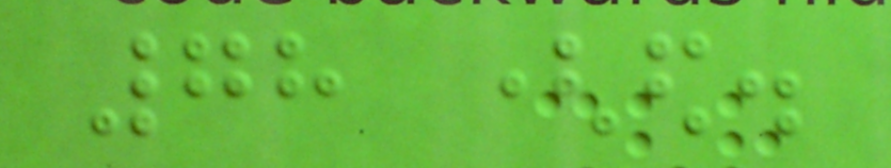78 (ed.
